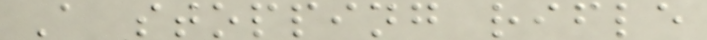A stopping rifle
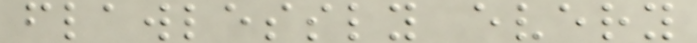flawlessly every
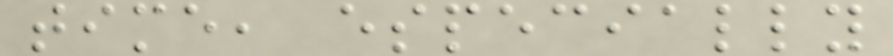time, especially
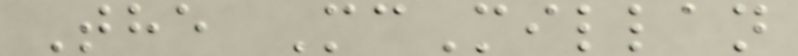The McMillan
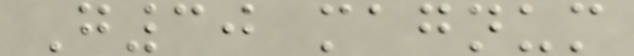G30 magnum
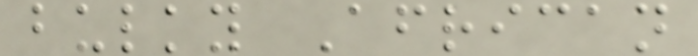bulky African
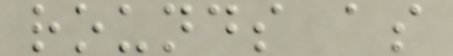rounds as
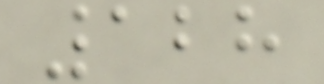128
